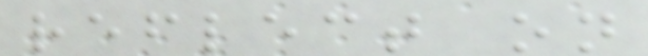reflect on
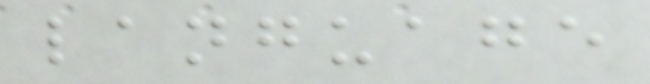language
